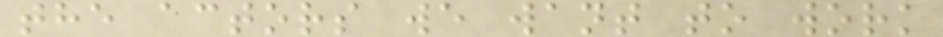the actors we want to work
